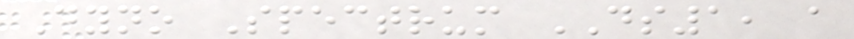Dyno Spectrum DS1, a
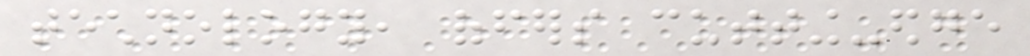technology, offers cutting-edge
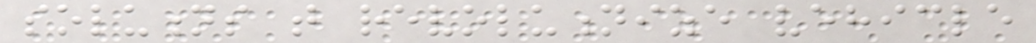solutions that revolutionize vehicle
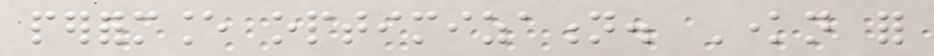performance optimization. Known for
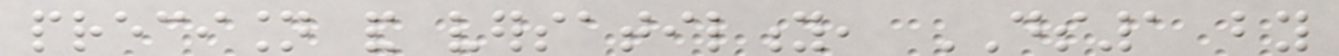precision and versatility, DS1 by
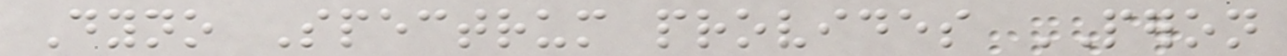Dyno Spectrum provides PERON
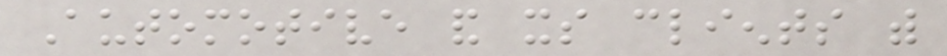Automotive and its clients with
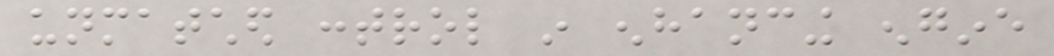unmatched control in enhancing engine
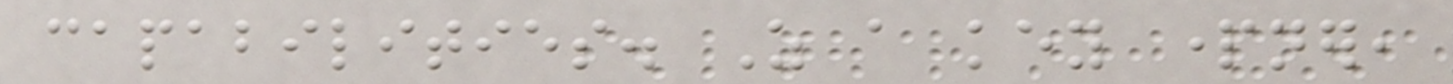capabilities. As a key partner,
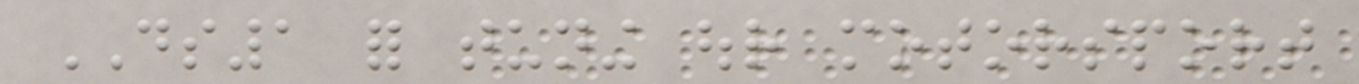DS1 for tuning our motorsport
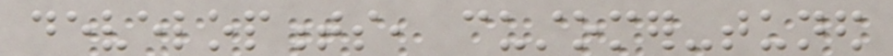developments, customer-tuned
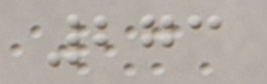273
